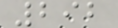292
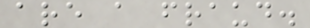are a fraud.
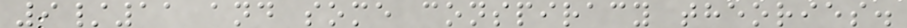9/11 and some conspiracy theories.
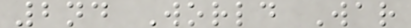2nd World War
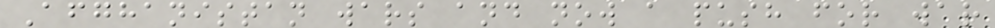Afghanistan wars and now a push for war
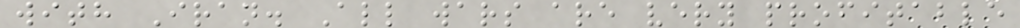with Iran. All wars are very profitable
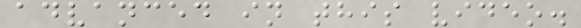advanced in this video.
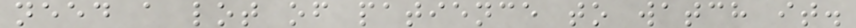need a lot of patience to watch it.
